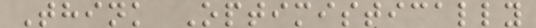Think Optimistically
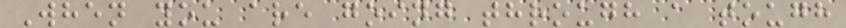When you are going through a tough
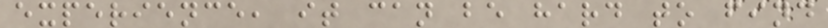experience, it can be hard to find
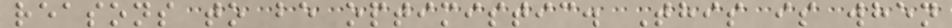reasons to be optimistic. This is when
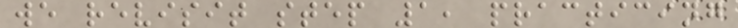we revisit step 1, practicing
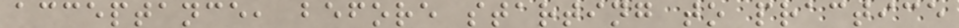acceptance, before starting to practice
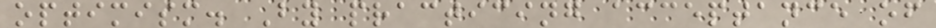optimism. By practicing acceptance of
